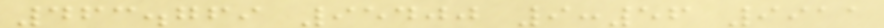463.769 95400 9:56 9911
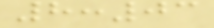8:03
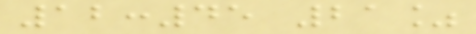12:45 21%
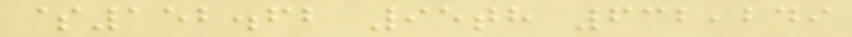$152.62 95th 632,249
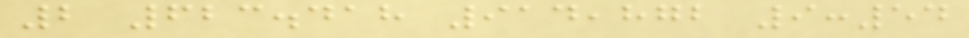2 623.418 914,872 9:54
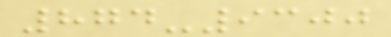874-9300
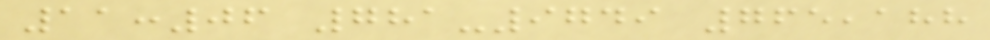11:06 781-9749 765,188
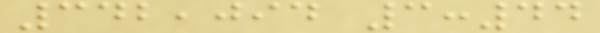342,094 3:44
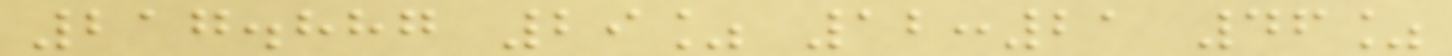217.887 29% 12:21 46%
